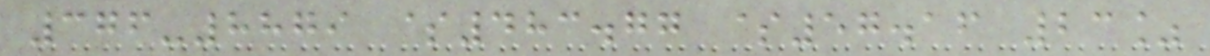376-8879 $483.77 $57.16 23%
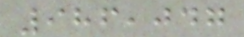986,047
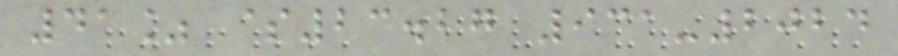41% $23.27 931-2024
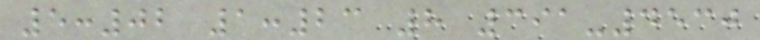5:02 1:23 8 391-4530
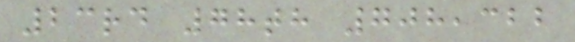23rd 78th 708,322
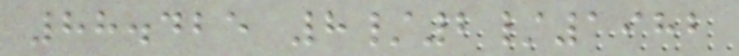88.425 8/2/1982
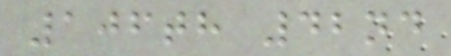106th 42nd
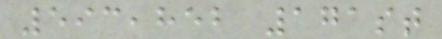593,852 171st
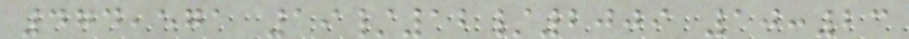474,571 19/12/2009 10:23
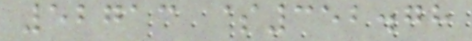52713 $352.78
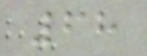68
